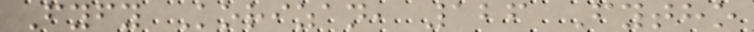Fyfy Korizan, 126 Fytho
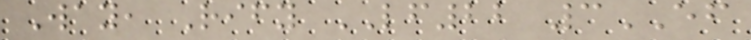Way, Rify LF22 3EF
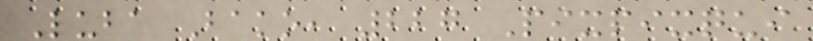Luba Bako, 227 Pixpixqui
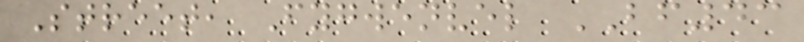Street, Fygwenvel BF43
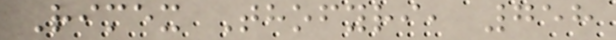Rimex Thofyri, 758
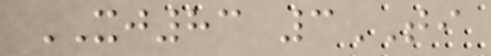XJ83 3TI
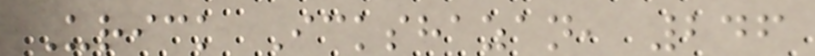Urick Ickshazan, 246
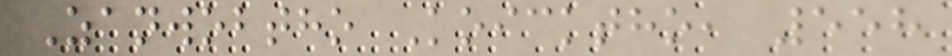Zanwobtho Koicktho, 558
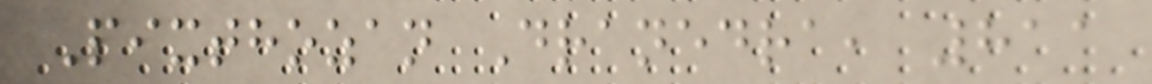Pixthozan Dranedra, 811
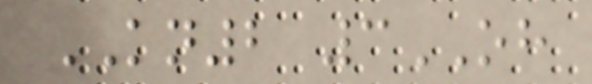KN2 3OH
